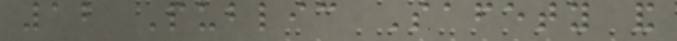12 Public Safety and
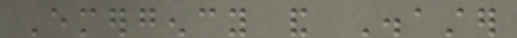Emergency and Disaster
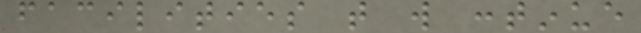facilities that will continue
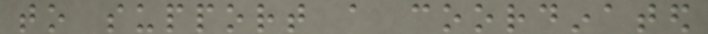to support a coordinated
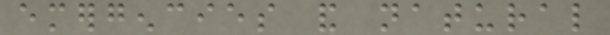emergencies and natural
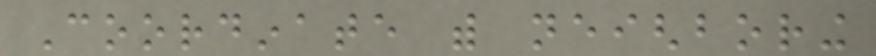Coordinate with neighboring
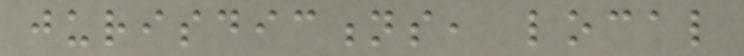jurisdictions, local
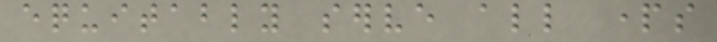equitably serve all parts
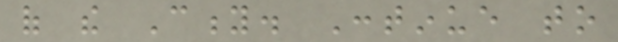of the City. Continue to
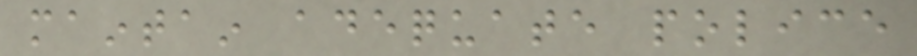maintain adequate police
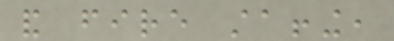and fire staffing,
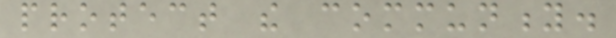protect the community.
